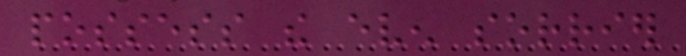possess the even sorrier
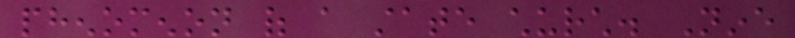phenomenon of a state church. Nine
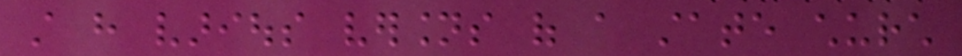still have various versions of a state church
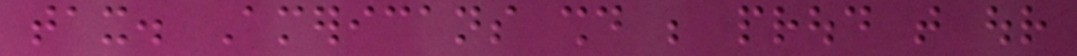tax. Americans should be proud that our
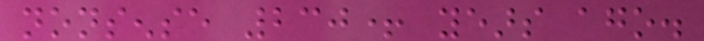nonsense 230+ years ago.
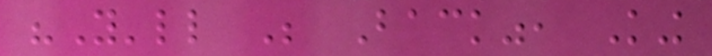"You'll Be Back", King
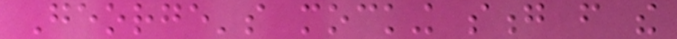George's mocking song from the
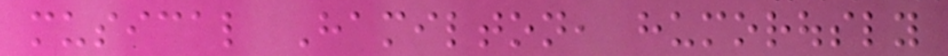musical Hamilton, humorously
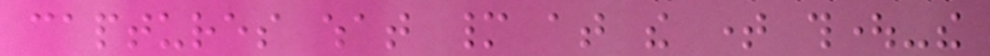captures what many at the time thought-the
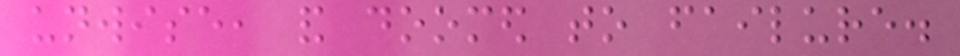unwise, and doomed to failure.
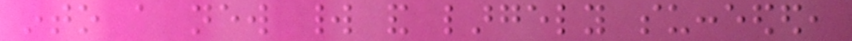into a new world and largely succeeded,
